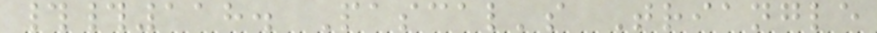##118. Pascal's Triangle
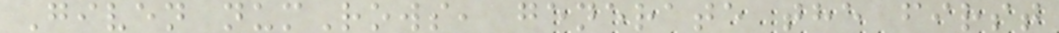Given numRows, generate the first
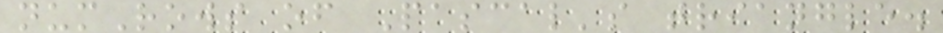numRows of Pascal's triangle.
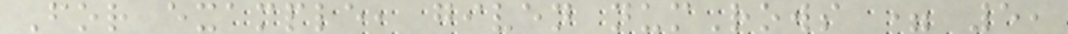For example, given numRows = 5,
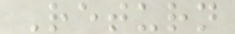Return
